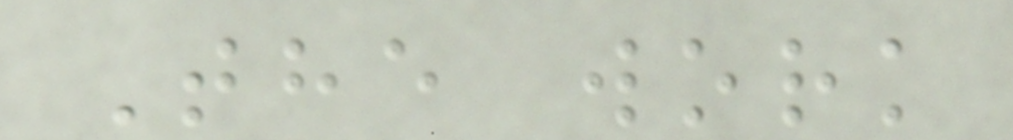The work
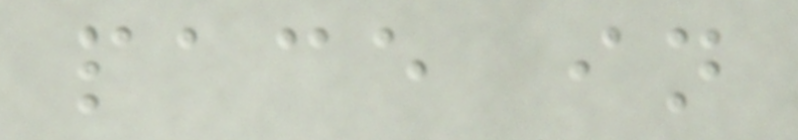pace in
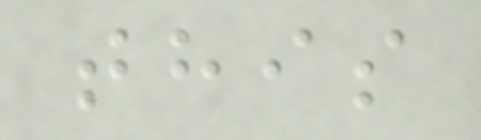this
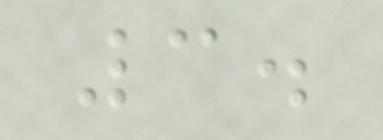3.
